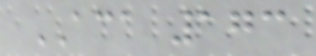ACA 173
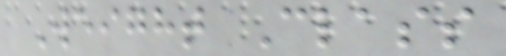Weight Class
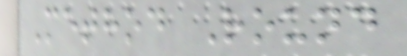Method Round
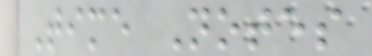Time Notes
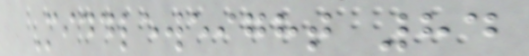Middleweight 84
